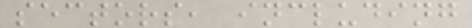sectors, including
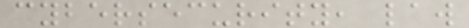cybersecurity, law
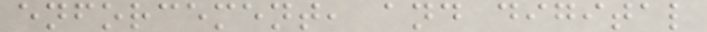enforcement, and digital
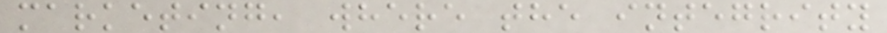marketing, where the integrity
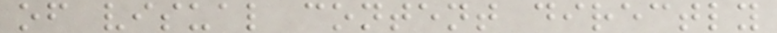of visual content directly
